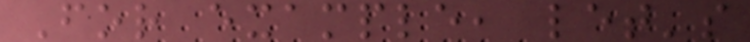For example, let's
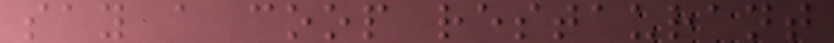say a coop restaurant
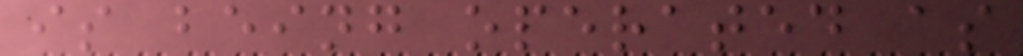is being operated as
